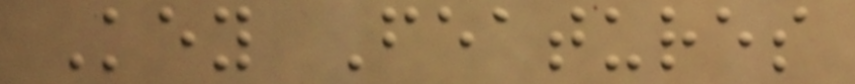Key Features
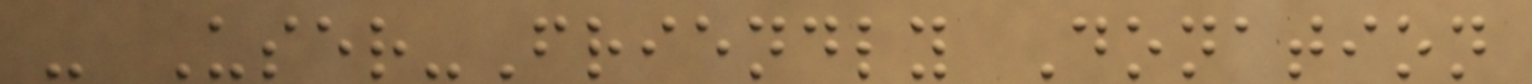- User-Friendly Donation
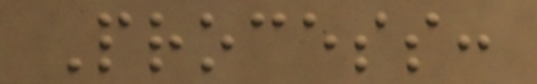Process:
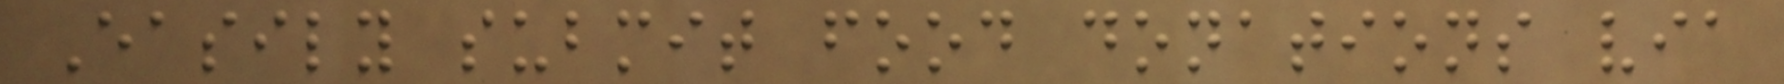Easily submit food donations via
